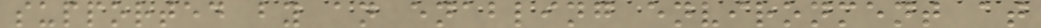supported by an enabling environment at
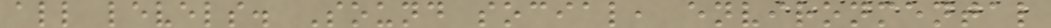all levels. Sound social, environmental
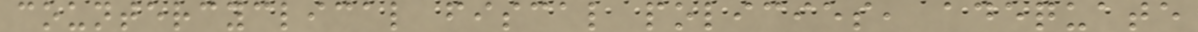countercyclical fiscal policies, adequate
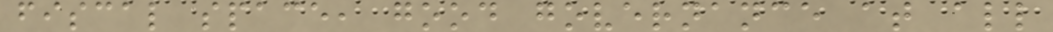fiscal space, good governance at all
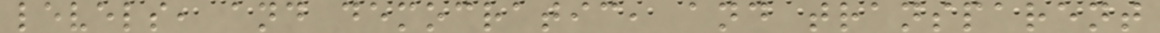levels, and democratic, and transparent
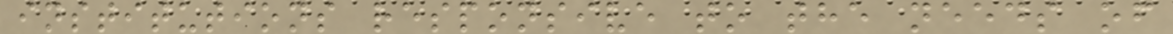institutions responsive to the needs of
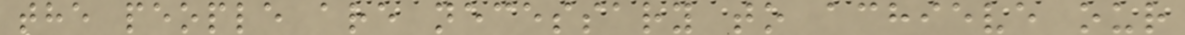the people are necessary to achieve our
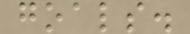goals.
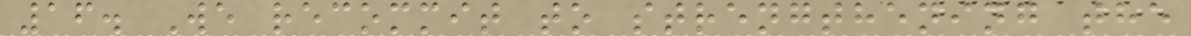16. We recommit to strengthening the
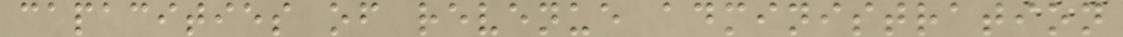capacities of revenue administration
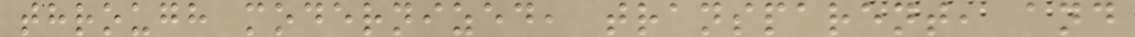through modernized, transparent, and
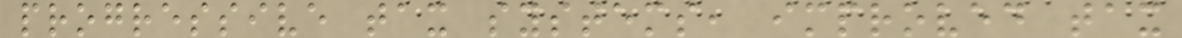progressive tax systems, improved tax
